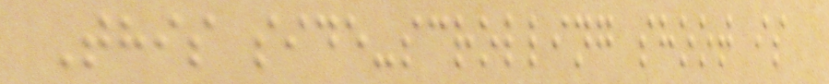This side-scrolling shoot is
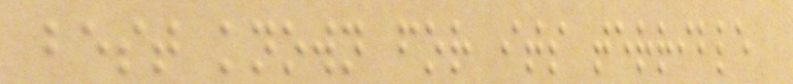best known for its terrible
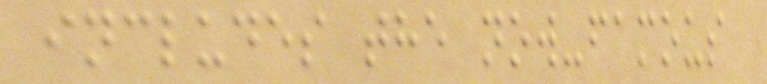includes the now-famous
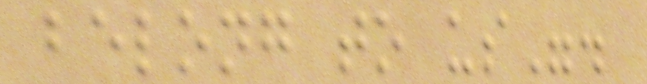belong to us".
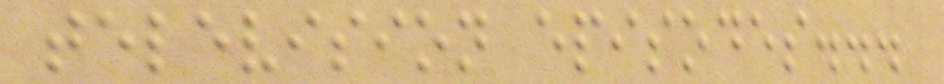television episodes...
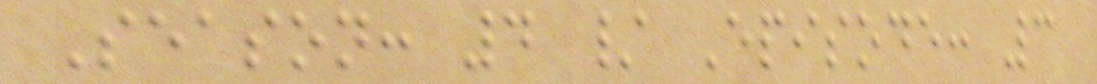Season: 4 / Episode: 3
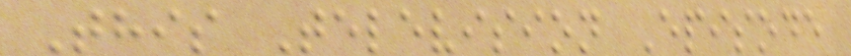This Television Episode
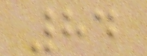84
